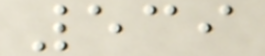539
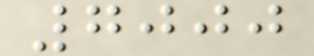7000
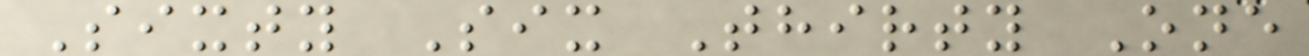Sixty Six Thirty One
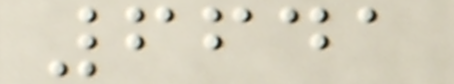6641
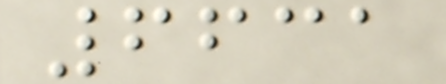6631
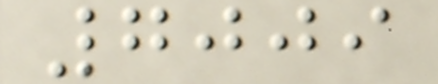7009
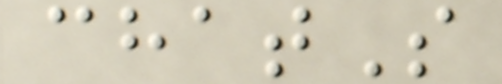chatS
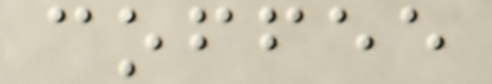coffee
